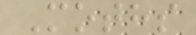Moths
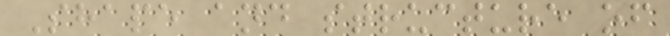Shape and structure of
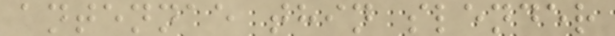antennae thin slender
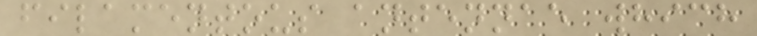filamentous antennae which
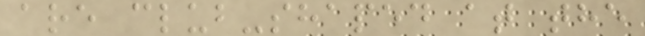are club-shaped at the
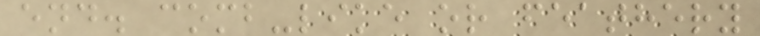end. comb-like or feathery
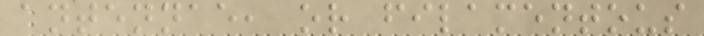antennae, or filamentous
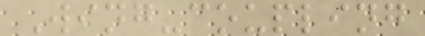Wing-coupling
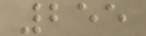255
